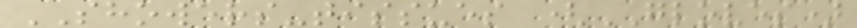SHOWERS-tissues (GLOVES)
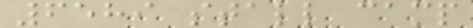6589 stall camp
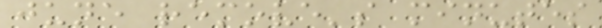june remove's minutes
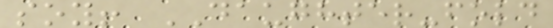soy! DAUGHTER-fold
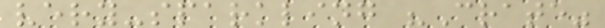very-sparkling "Crate"
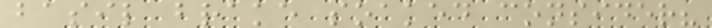basil brake soaked consider?
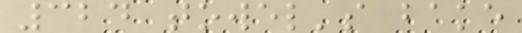324 towel's bake
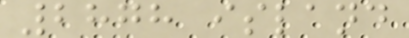2878 island
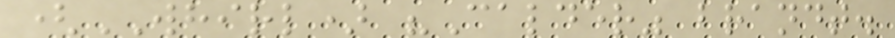(WHIRL) "Calder" brandt.
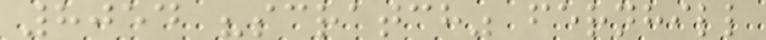8054 "scratch" fernhill
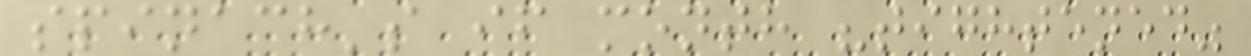spinach's if month "tightened"
